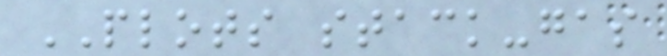PLOTS stack-gas
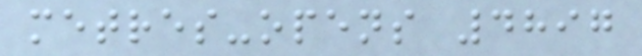metres-opens 4897
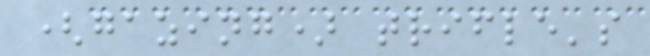(gazing) trifle's
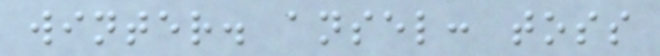winter. ansel: toss
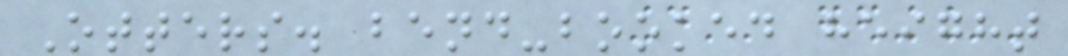Otters. bend-booked height
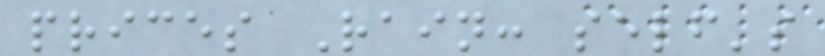prices Rain: self's
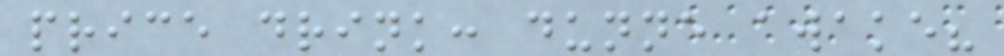price drink: dunne awake?
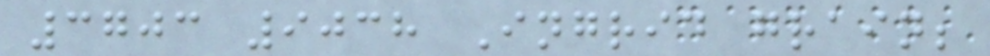3703 9038 Ingrid grain;
